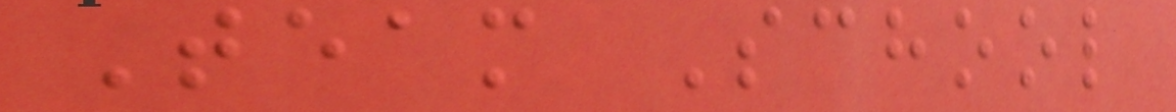Team School
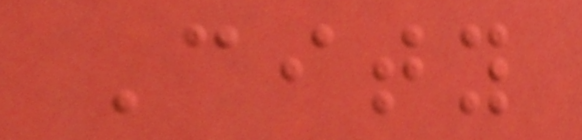City
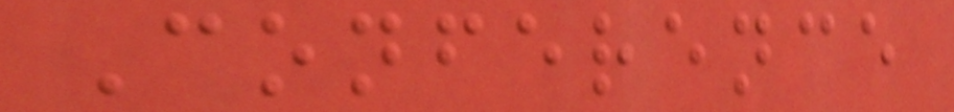Conference
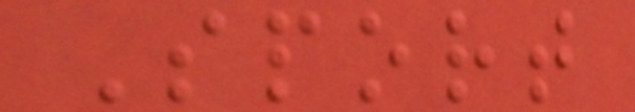Sport
